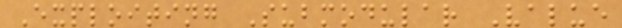Exploiting Submodular Value
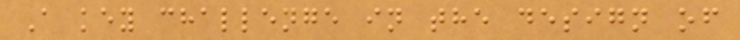A key challenge in the design of
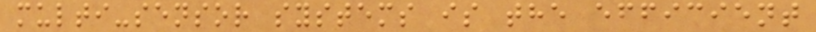multi-sensor systems is the efficient
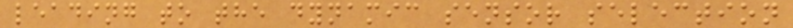leading to the dynamic sensor selection
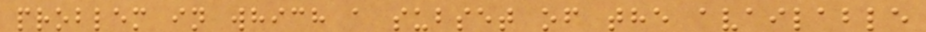problem in which a subset of the available
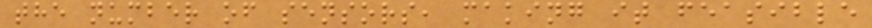the number of sensors, making it feasible
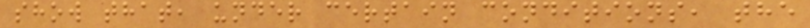show that, under certain conditions, the
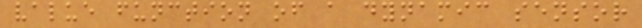value function of a dynamic sensor
